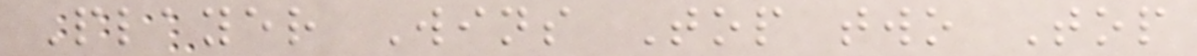Player Wins Top two Top
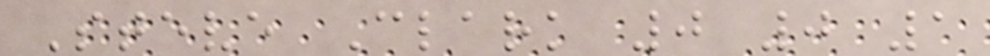Steve Clark 0 0 1
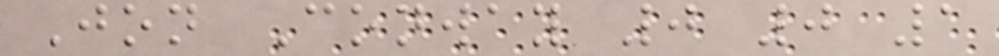Jon Conway 0 0 1
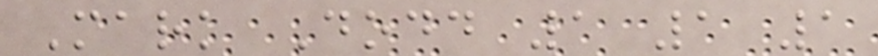Mark Dodd 1 1 1
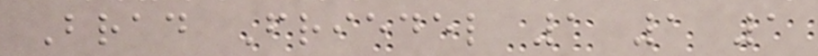Brad Friedel 1 1 1
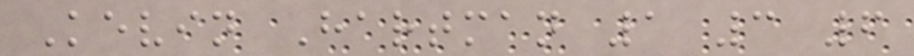Kevin Hartman 1 3 6
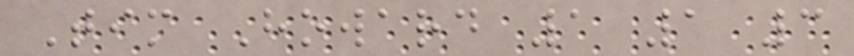Tim Howard 1 1 3
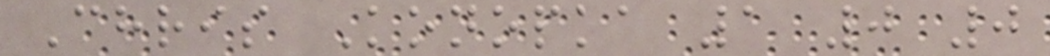Chris Konopka 1 0 0
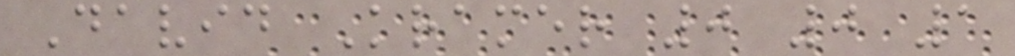David Kramer 0 0 1
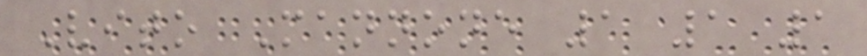Vito Mannone 1 1 1
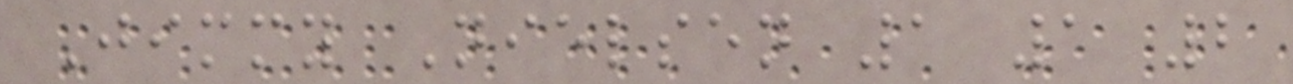Jimmy Nielsen 1 1 2
